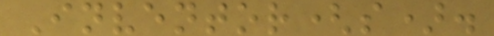Inventor(s).
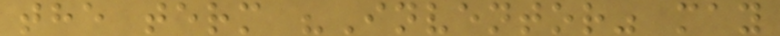the term "Inventor" may
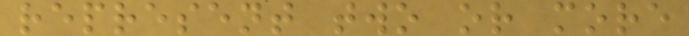represent two or more
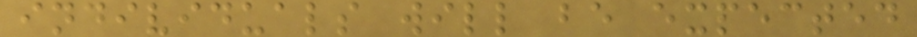individuals will be expected
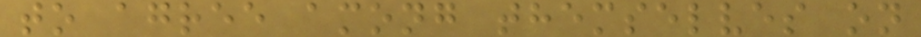to agree among themselves on
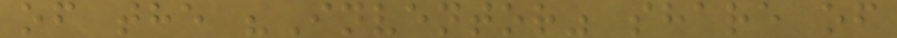of the "Inventor" share of
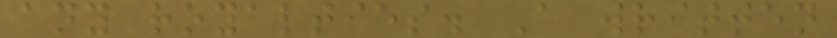any royalties. A written
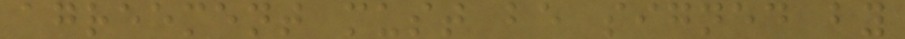agreement must be signed by
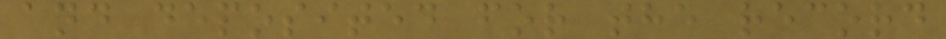and deposited for the record
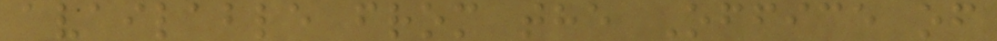available from the Office of
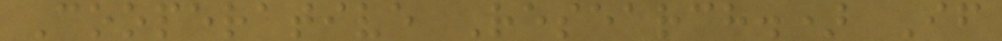Cooperative Research.) If
